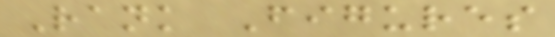Rank Figures
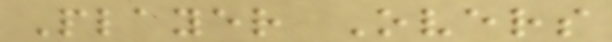Player Overs
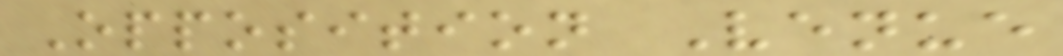Opposition Venue
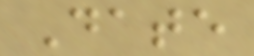Date
